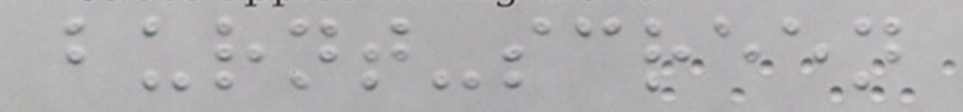burnt-screen
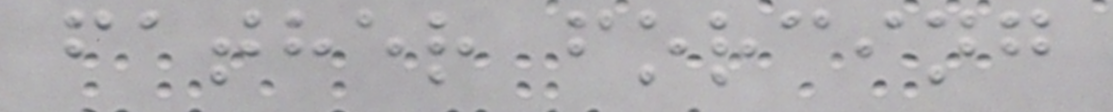father forcing
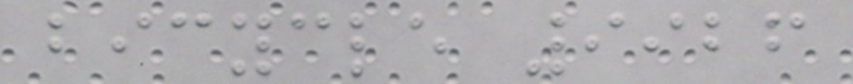bicycle 9926
